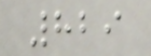829
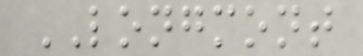LONGMONT
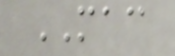MAC
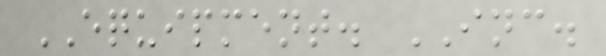EQUIPMENT. INC.
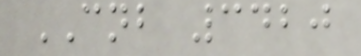CNB 3420
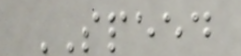SPEED
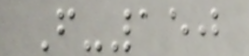F-150
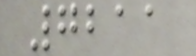7211
